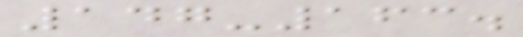147-163.
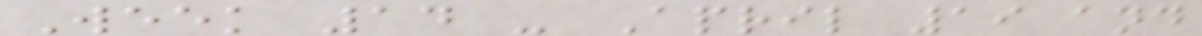Week 14 - April 19 and
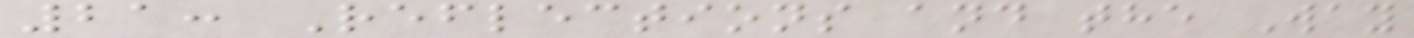21: Reflections and the Way
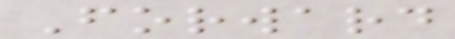Forward
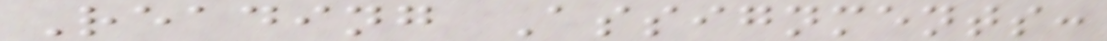Reading Assignments:
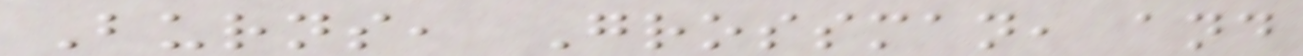Burns, Grossman, and
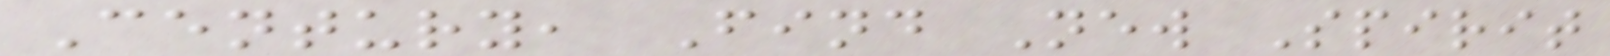Century, Find New Spirit
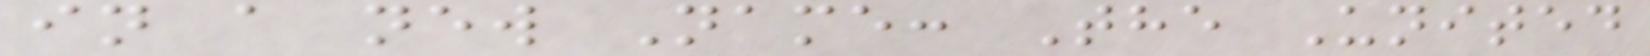in a new Name: The United
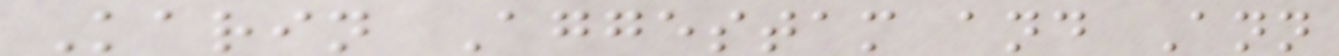Karin Aggestam and Ann
